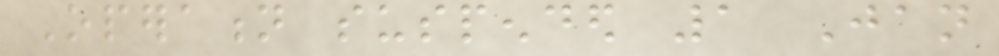Operation suspended 1 Jan
